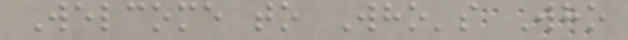Welcome to Who's Who
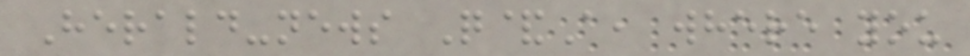Herald-news Q&A, where you
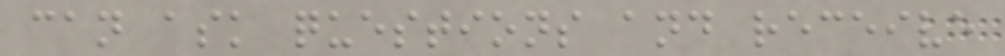can ask questions and receive
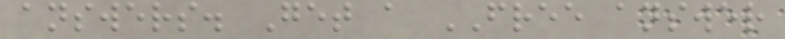answers. Get a FREE answer
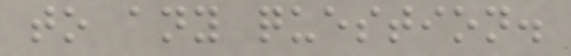to any question.
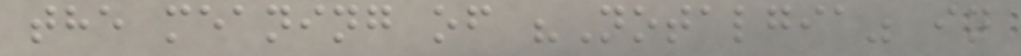the meaning of "Notalgia" in
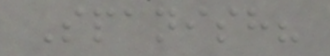Spanish?
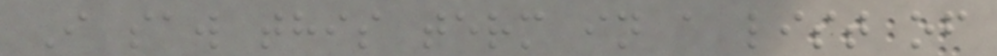I saw this term in a list of
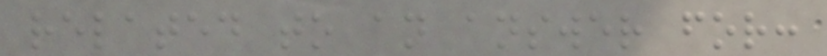related to an answer for:
